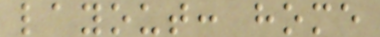layout: home
